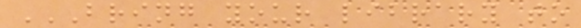BRING YOUR LIBRARY TO
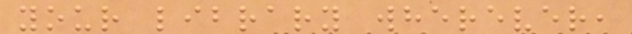your library wherever,
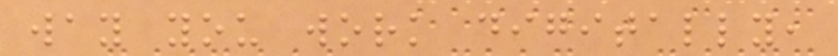way you work digitally,
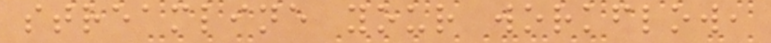streamline your workflow,
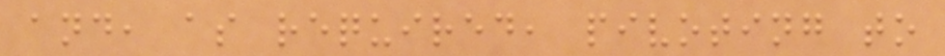and, as required, pivoting to
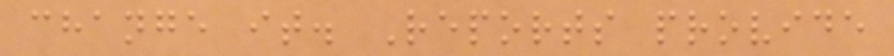change it. Reports provide
